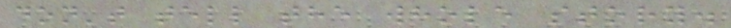don't tell the whole story.
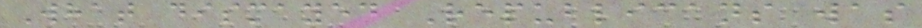What dismayed Republicans was
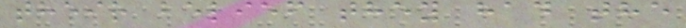their belief they had the
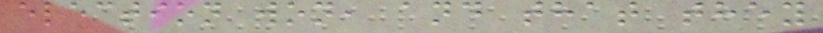election won, and that they
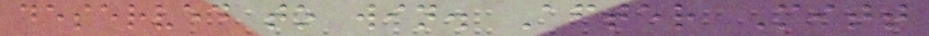deserved to win. After Mitt
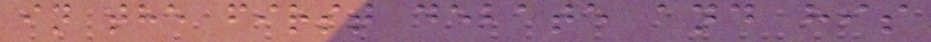in the first debate and his
